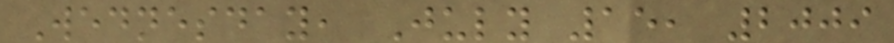Wednesday, July 15, 2009
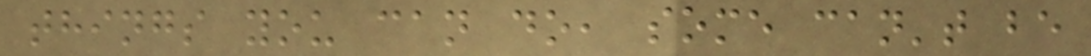things you can do, some can't be
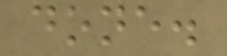done.
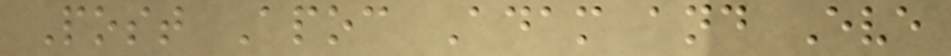Post Apoc Adam and Eve
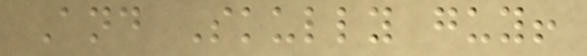And Skully guy!
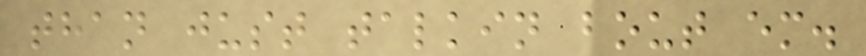than just talkin bout em.
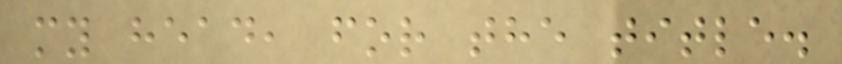my head, for the title.
